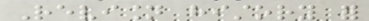Revision history for
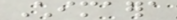Chimaera
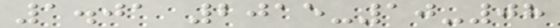1.01 2015-10-08
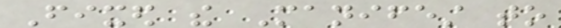Fixed the Manifest to
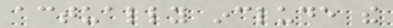actually include the
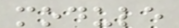module
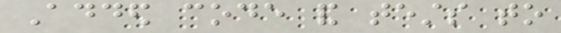Added code and tests to
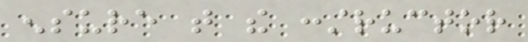ensure that the constructor
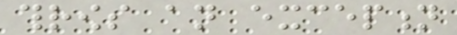throws an exception
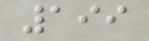199
